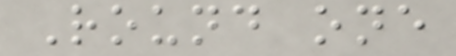Round one
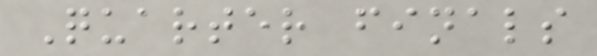Quarter finals
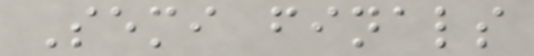Semi finals
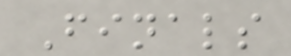Finals
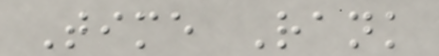Time Rank
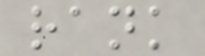rank
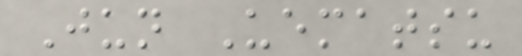Jun Uematsu
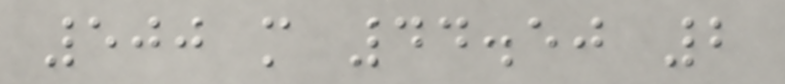500 m 44.50 2
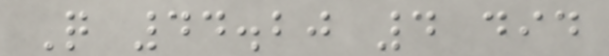Q 44.20 4 did
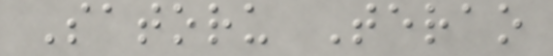Satoru Terao
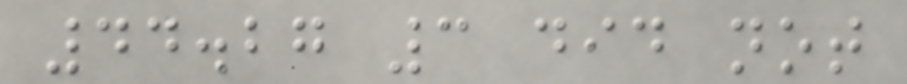44.27 3 did not
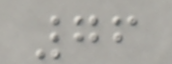76
